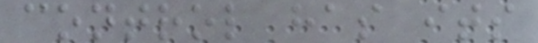control has its
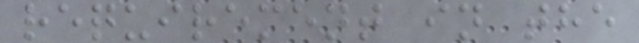requirement in the
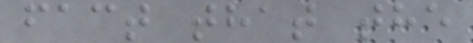fact that the
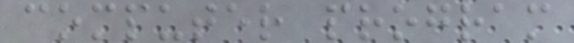computer program
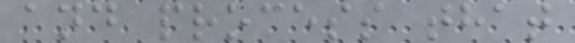and process that
